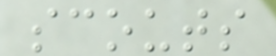scouts
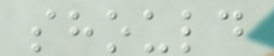should
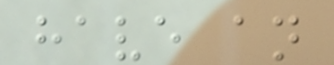have an
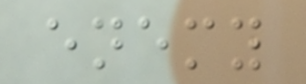enemy
